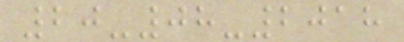20-08-2018
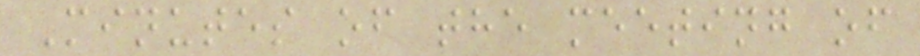Minutes of the meeting of
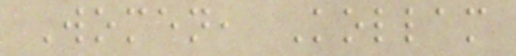Women, Kollam
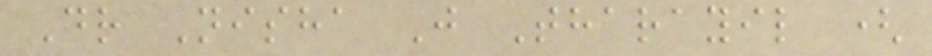Dr Nisha J Tharayil (
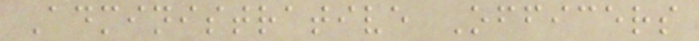Administrative Officers
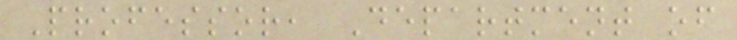Professor, Department of
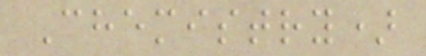Chemistry)
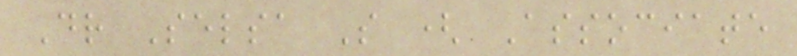Dr Selsa S ( Associate
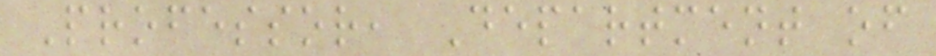Professor, Department of
